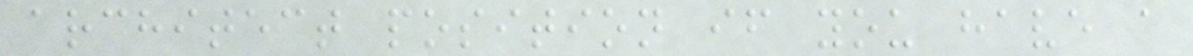architect position if you have a
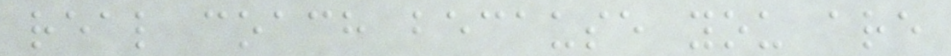real coach because you are
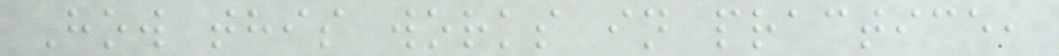How this works in practice,
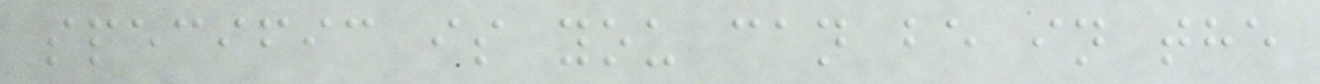specific is you can be in the
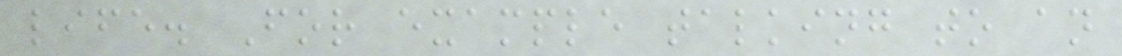life. For example talking to an
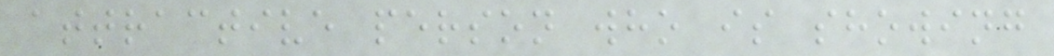attractive person who is showing
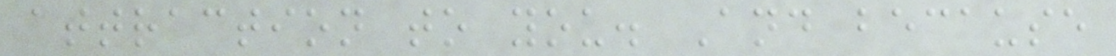attraction to you. And because
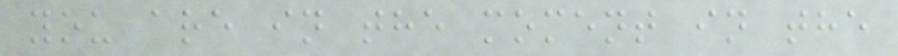you are in the moment in the
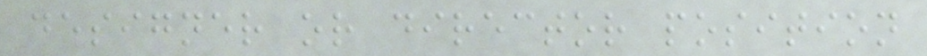designer or director position
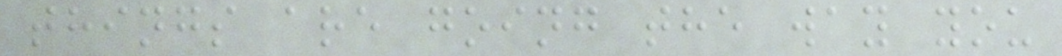things are going the way you
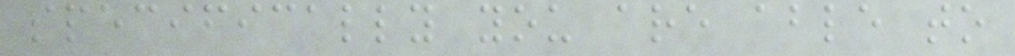specifically you are able to
